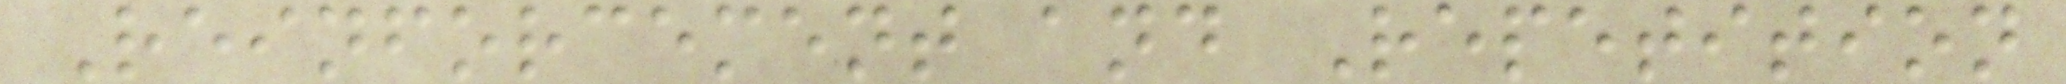Reinforcement and Repetition
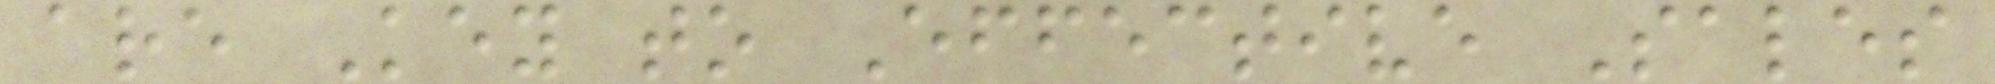are Key to Effective Sales
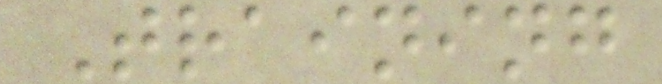Training
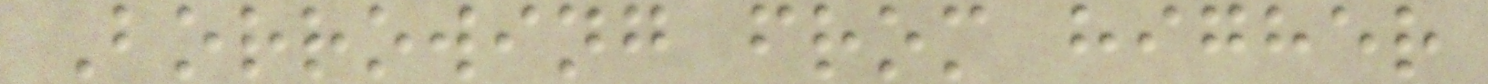Borrowing from higher
